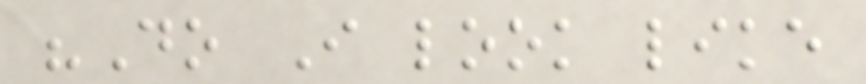"Do I look like
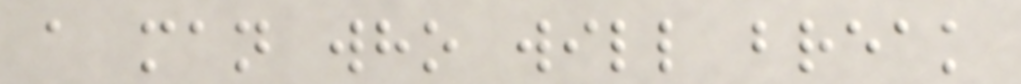a man who will break
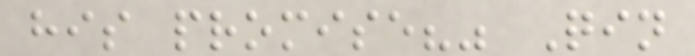his promise?" Qin
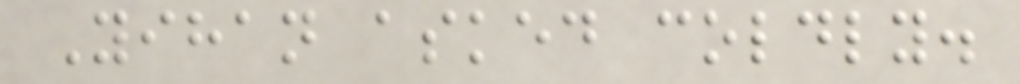Yihan asked coldly.
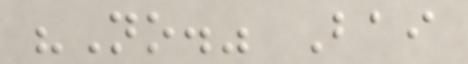"No." Bai
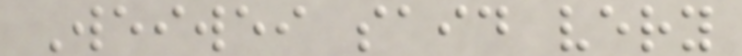Weiwei said very
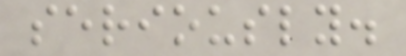seriously.
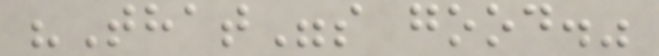"That"s good."
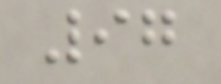97
